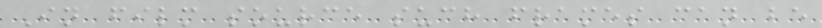In film source such frames can be
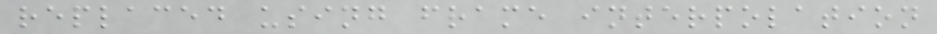replaced using frame interpolation
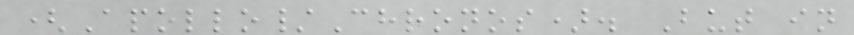(Apollo/Chronos). But in
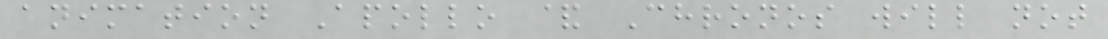animation Apollo & Chronos will not
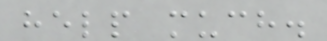help much.
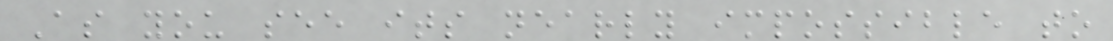As you see its nearly impossible to
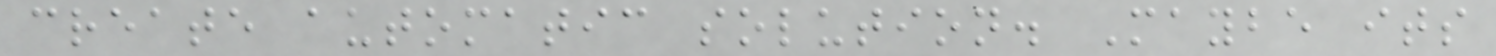create automatic solution. Maybe its
